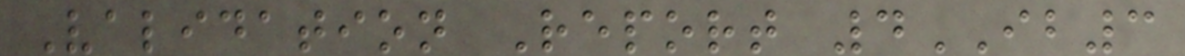Validation Report 4IB3
